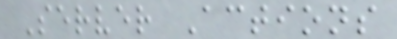Server Actions
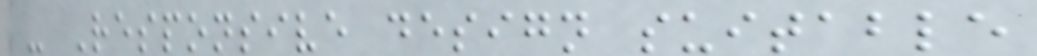- Responsive design suitable
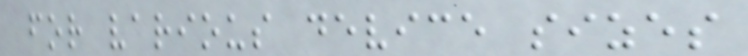for various device sizes
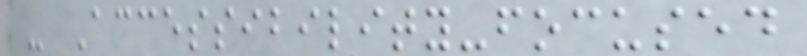- Accessibility-focused
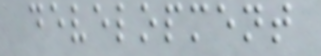development
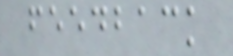feedback
